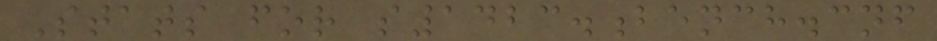Stats for s1423.bench.cnf
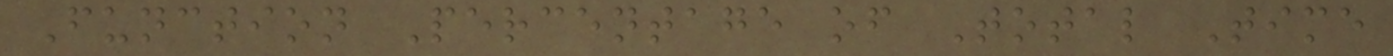Function Percentage of Total Time
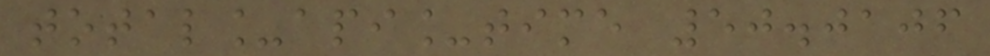total_api_time 50.0106
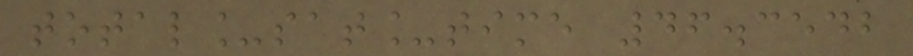total_sat_time 46.3542
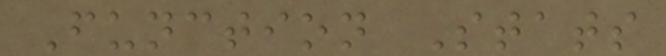Function Stats
